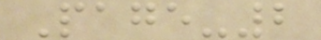Page-2
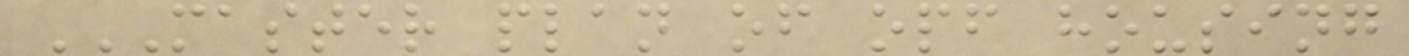MASTER PLAN OF OPF HOUSING
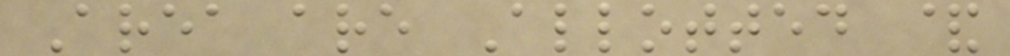Area are Allotted &
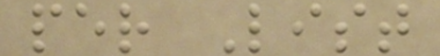per List
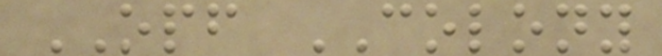OPF COLONY
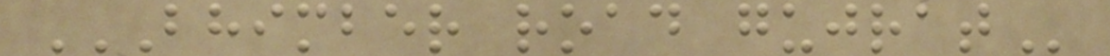BHIMBER ROAD GUJRAT
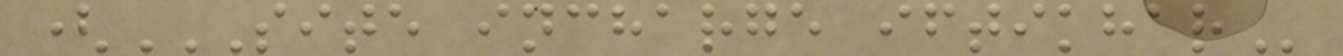(SITE INCHARGE IFTIKHAR
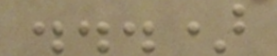...)
